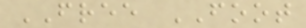FREE FOOT
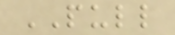PULL
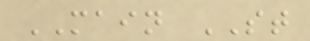MAIN ST
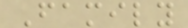Family
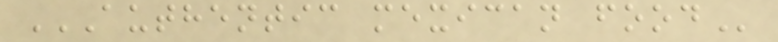AUTHENTIC MEXICAN FOOD
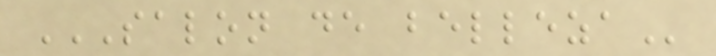SALON DE BELLEZA
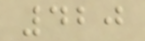420
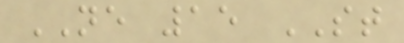NE 15 ST
